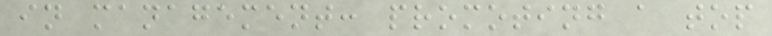in management: promoting a top
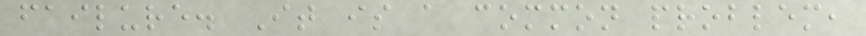failure. It is a common problem,
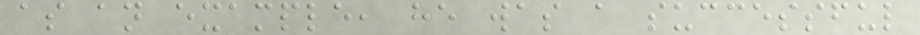as an example, he was a successful
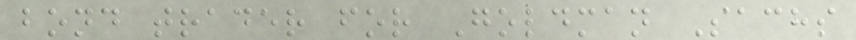bond trader for Goldman Sachs
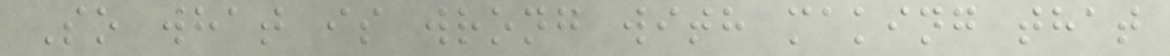So what is wrong with making that
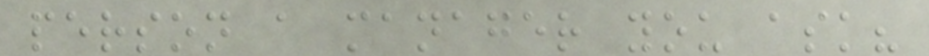person a manager you ask?
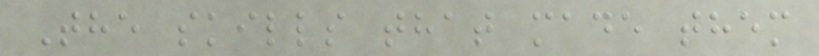The skills that made them
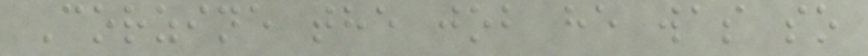Corzine the job he was so
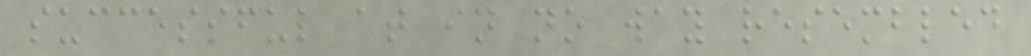successful at in no way resembled
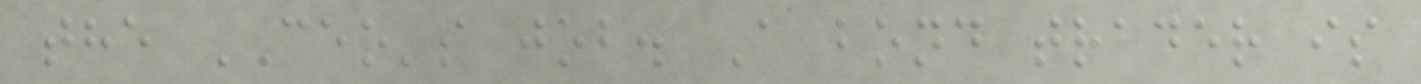the CEO's job. A bond trader is
